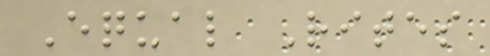Equal Rites
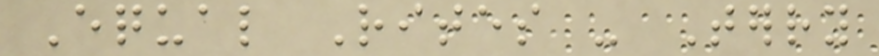Equal Rites - Terry
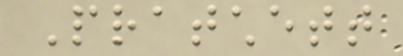Pratchett
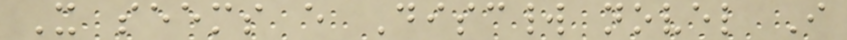It seems every Discworld novel I
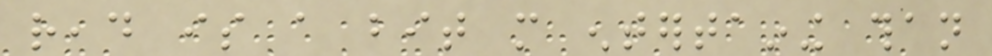read is a bit more entertaining than
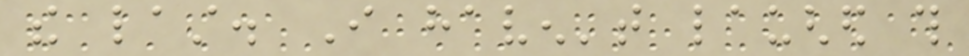the last. I haven't laughed this
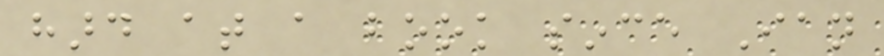hard at a book since Ian
